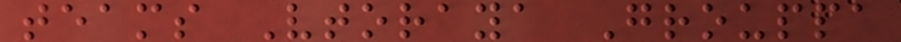teams Vtoraya Grouppa
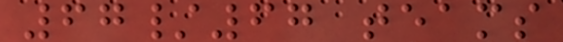67/67 teams
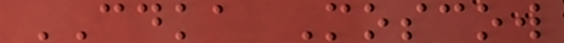CDKA Moscow
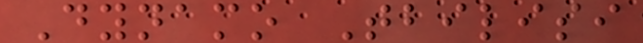Dynamo Tbilisi
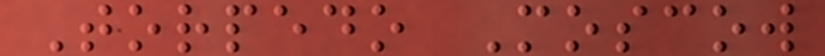Torpedo Moscow
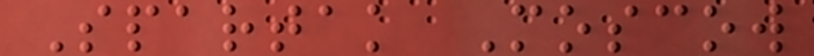Spartak Moscow
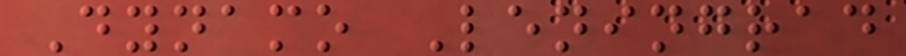Dynamo Leningrad
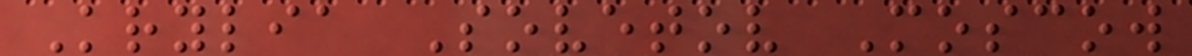Krylia Sovetov Moscow
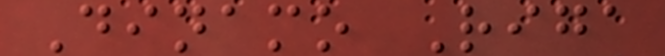Dinamo Riga
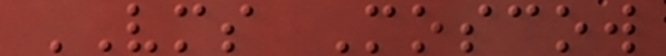VMS Moscow
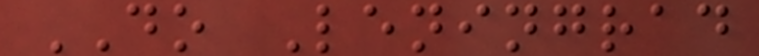DO Leningrad
